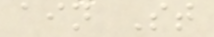ain St
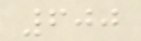600
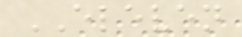ELEVEN
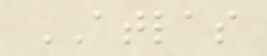ATLAS
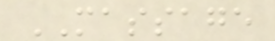MASSAGE
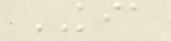KIA
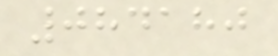084180
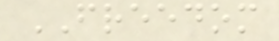FREEDOM
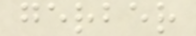gerber
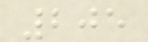205
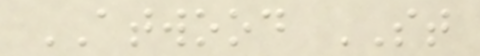ATWOOD ST
